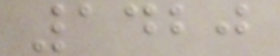1420
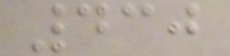430
